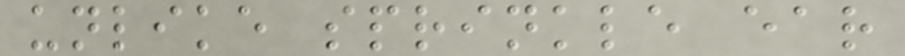unlike sprinkle ear
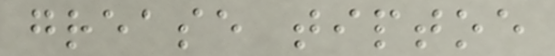grease tiptoe
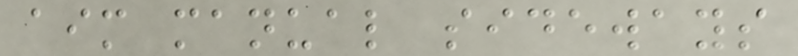aim manual sideways
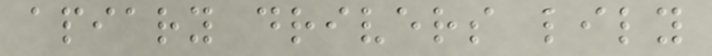apiary drivers lily
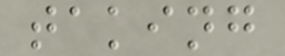taking
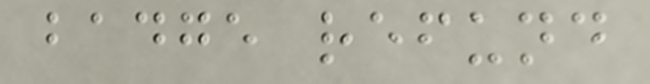badge refund
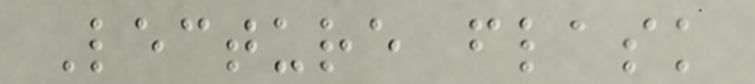Lecture flask
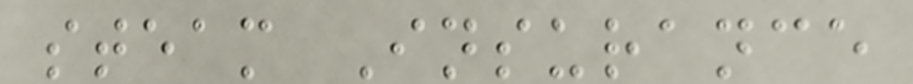steam Insurance
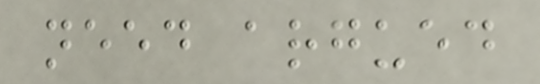need argued
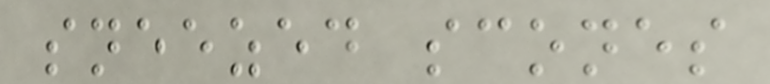sneezed scones
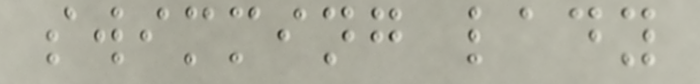swimming lady
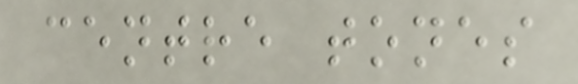centre tones
